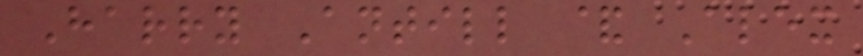Harry Antill & Alex
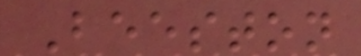Beeston
